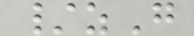/zG
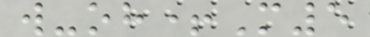w-oh+M5
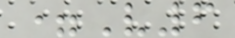=V6
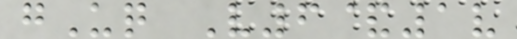gUq V6&1v
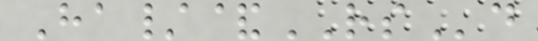Ha/&RSd
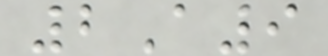2A9
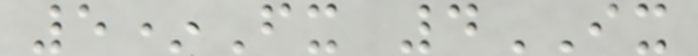5*Fx 4IX
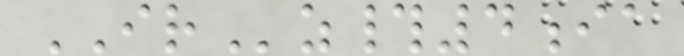IRz#4ia
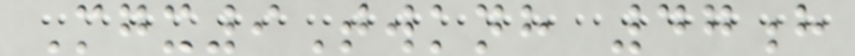Mgx9Twknh 47h
